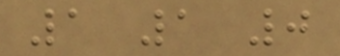1 1 0
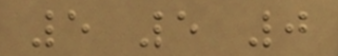5 5 0
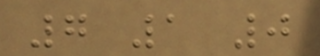7 1 0
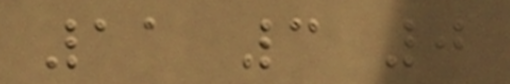11 3 0
